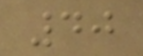40
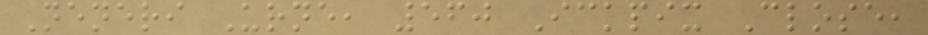Neneri Urne, 560 Ickpix Close,
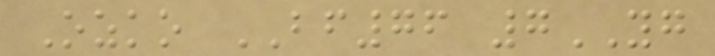Ozko BF76 7YG
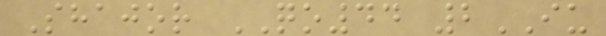Shajor QO44 2IU
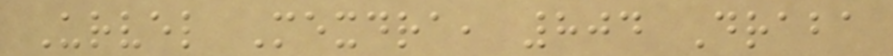Urvel Mexdra, 804 Draba
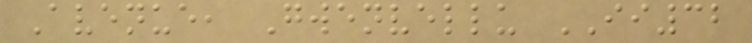Avenue, Gwenvellu II32
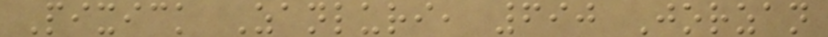Pixick Zanluri, 690 Jorzan
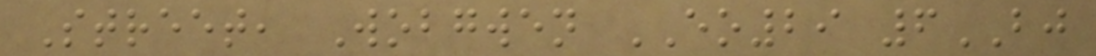Street, Wobgwen EO29 6BJ
